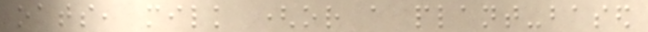oats, milk (or a plant-based
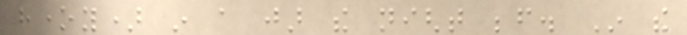honey) in a jar the night before. In the
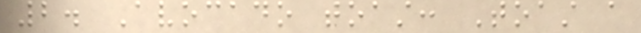2. Avocado toast: Toast a
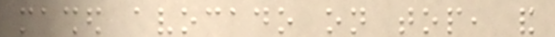mashed avocado on top, and
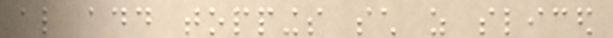also add toppings such as sliced
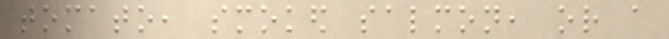tomato, smoked salmon, or a
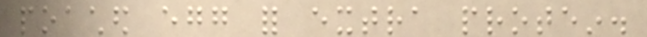poached egg for extra protein.
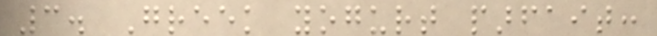3. Greek yogurt parfait:
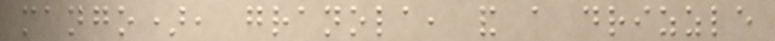mango), granola, and a drizzle
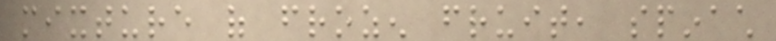mixture of frozen fruit, spinach
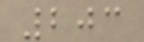203
